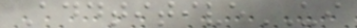AddtitiveUI
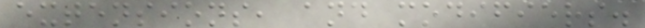extensions, and modifiers.
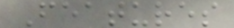Features
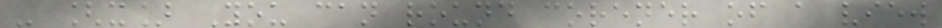- [x] You can round corener of a view
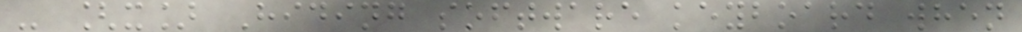- [x] Hiding software keyboard when
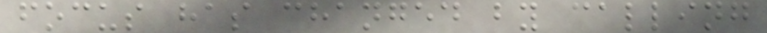focus has changed by calling
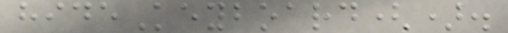hideKeyboard().
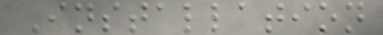Installation
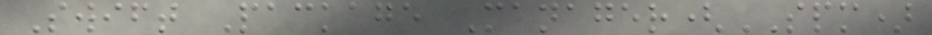Swift Package Manager(SPM)
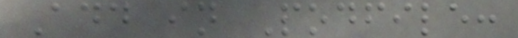Add in Podfile:
